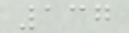137
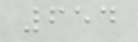654
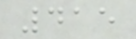415
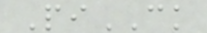PiCK
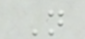N
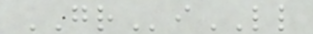GRiLL
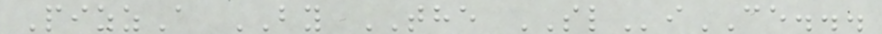PizzA BY THE SLiCE...
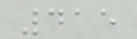415
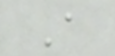A
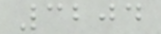3204
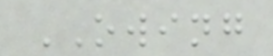OWING
